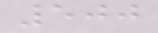500
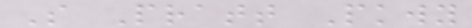S Pratt Pkwy
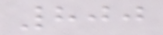800
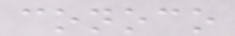conoco
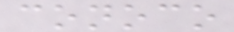conoco
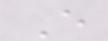E
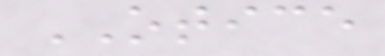OTICE
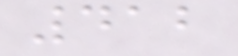412
